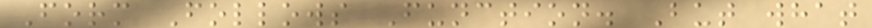Form Follows Function. But what
